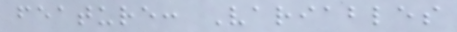feature: Variables
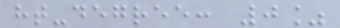ht-degree: 0%
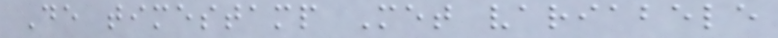De timestamp Met variabele
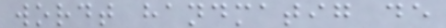wordt handmatig de
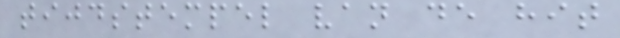tijdstempel van de hit
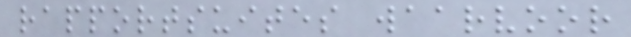rapportsuites waarvoor
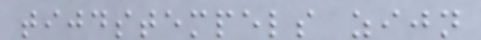tijdstempels zijn
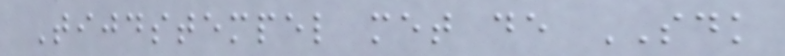Tijdstempel met de SDK
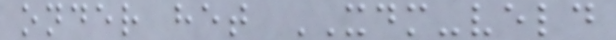onder het XDM-veld
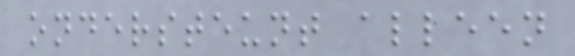ondersteunt alleen
